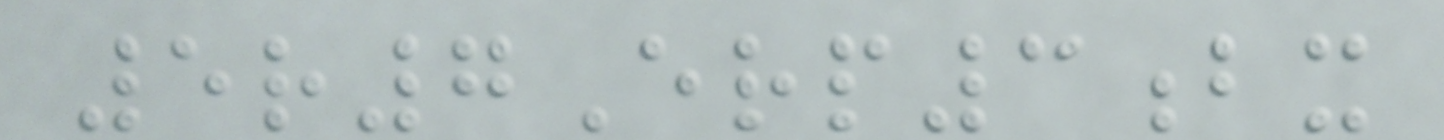5r7Erp3bx
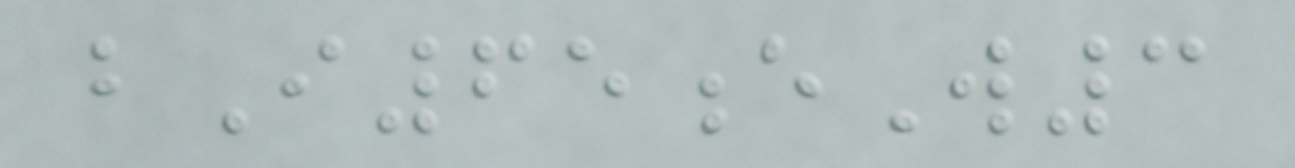bI65eW3
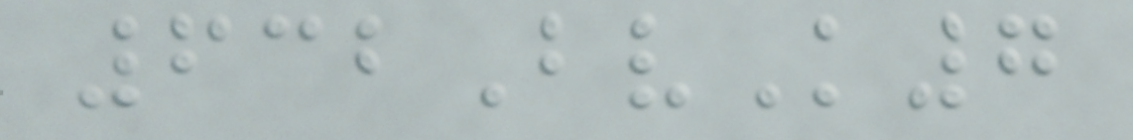632BvK7
